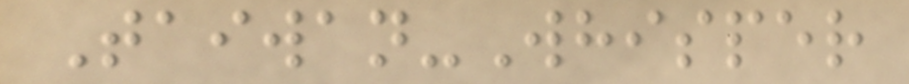Taiwan-Whisper
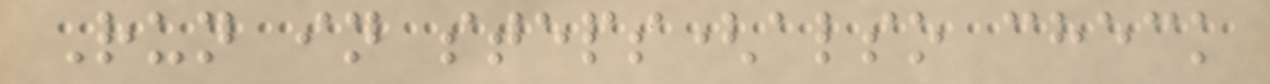Run in steps(also check
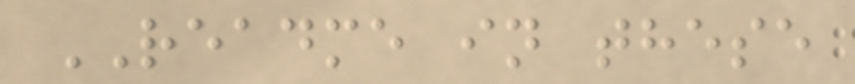README in these
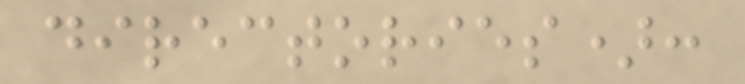directories):
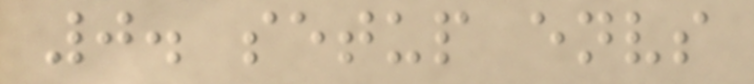0. setup envs
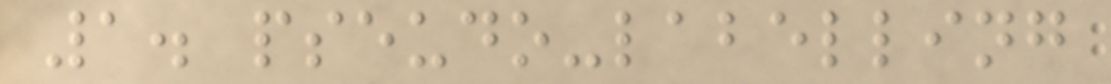1. pseudo-labelling
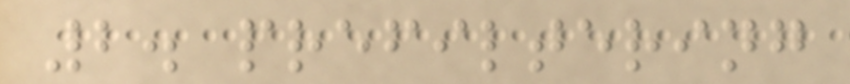2. prefiltering
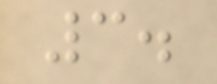3.
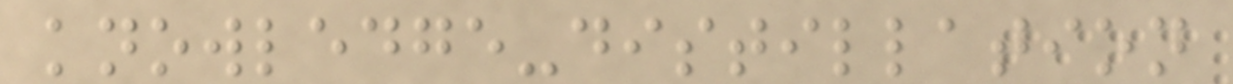knowledge-distillation
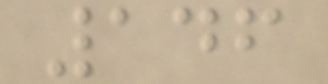146
